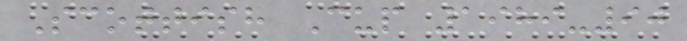Scottish Cup 1989-90
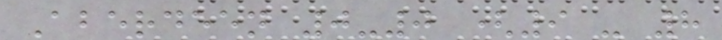Aberdeen 0-0 (9 - 8
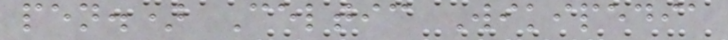pen.) Celtic Wikipedia
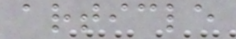article
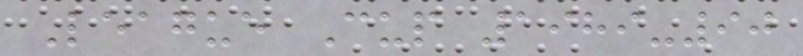League Cup 1989-90
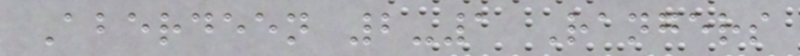Aberdeen 2-1 Rangers
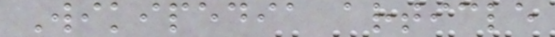Wikipedia article
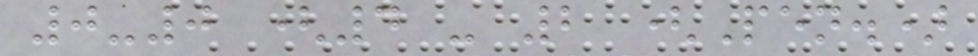0-0 (4 - 2 (Pen.)
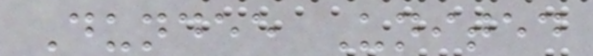Dundee United
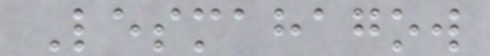Lesmahagow
